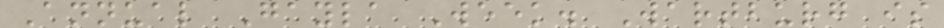Annual Gayla Week. Wartburg is
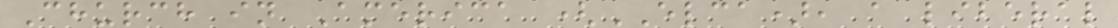Church in America (ELCA), a liberal
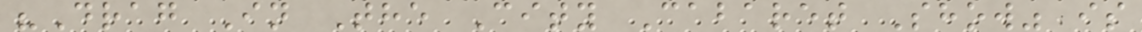"Drag In The City Cabaret Show" is
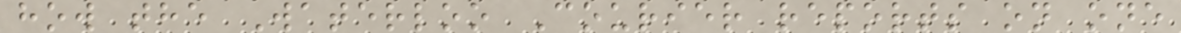how the Waterloo Courier reports on one
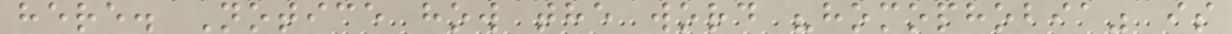here. Notice how the word "homophobia" is
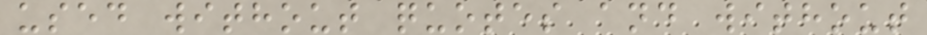used without quotes and without
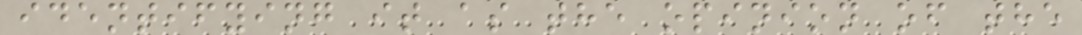identifying it as the opinion of the
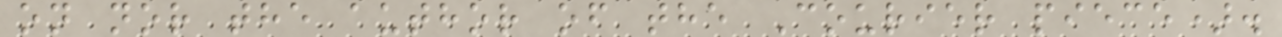on nor the author of the Courier piece).
